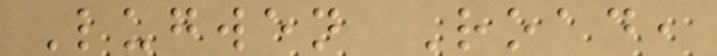Lugwen Road,
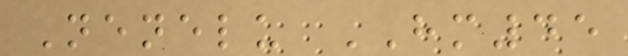Nenelu HM45
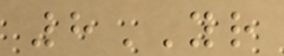8YR
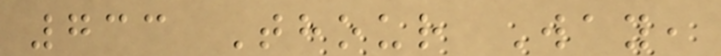733 Thour Way,
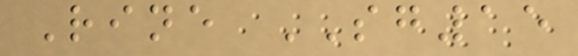Rine SG15
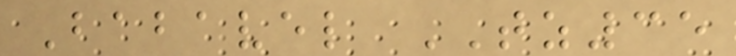Babavel TZ35
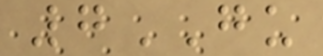7GU
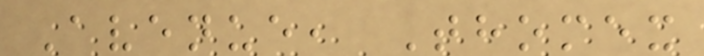Avenue, Thomex
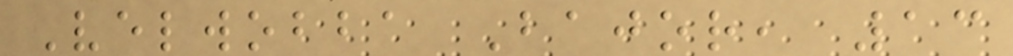Velwobba Bajor, 13
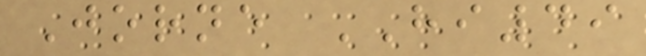Jorne HI49
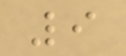9
